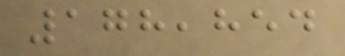178,854
